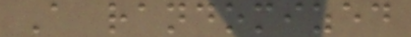A randomized
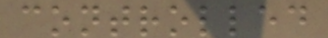controlled
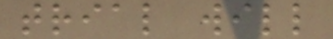trial will
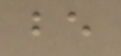be
